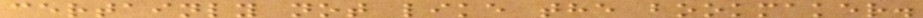certainly not like the bookmaker.
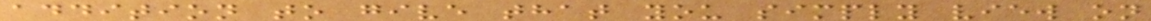addition to give that you simply view on
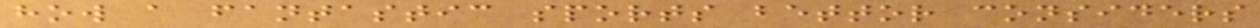how a fantastic sports bettor considers
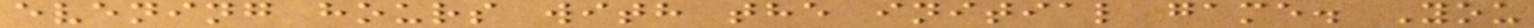evening hours with the initial game. You
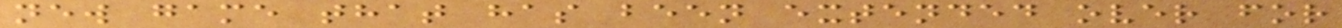new game that has been extended over for
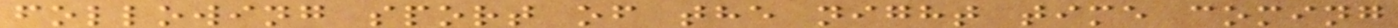following sport of the night time coming
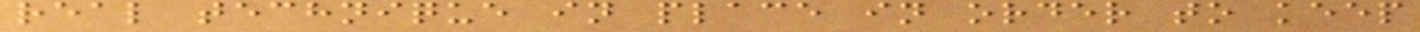real technique in place in order to keep
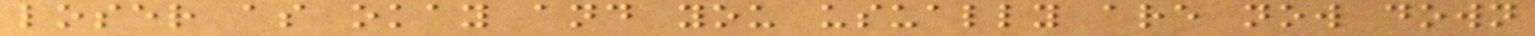loser as okay and you usually are now down
